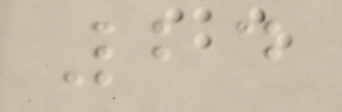24
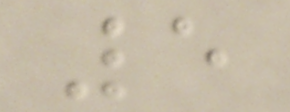5
